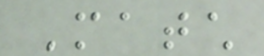Match
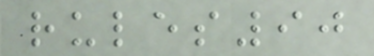rules90
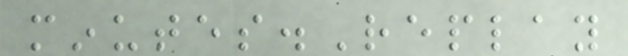minutes.Replay
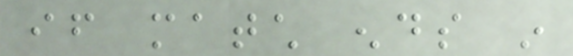if match ends in
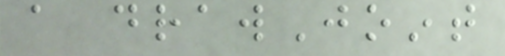a drawJoint
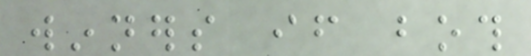winners if both
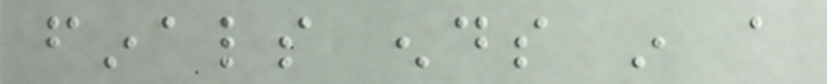finals ends in a
